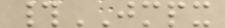#JMPX
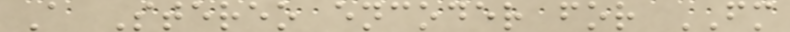A Stereo encoder for FM
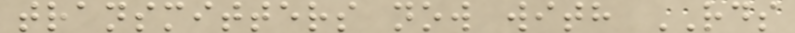transmitters now with RDS
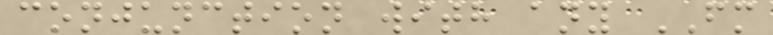conjunction with any FM
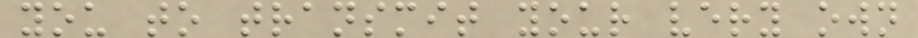you to transmit your very own
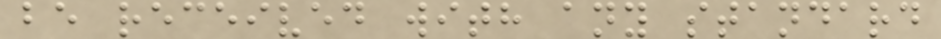be received with any standard
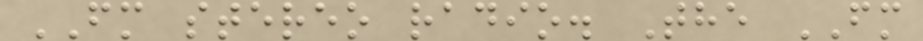FM stereo radio. The FM
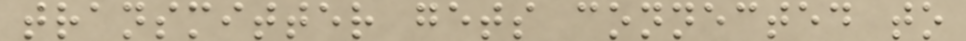transmitter gets connected to
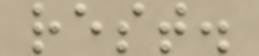rest.
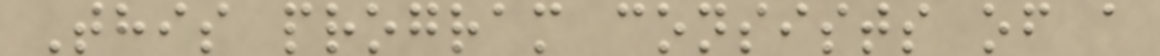This program consists of a
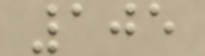105
